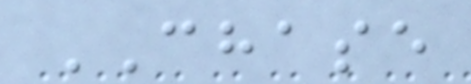CHASE
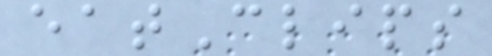eatClips
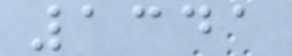1341
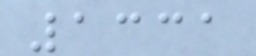1331
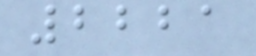2221
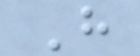H
